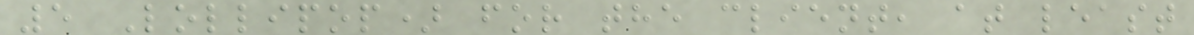5 Lollipop) for the client, at least
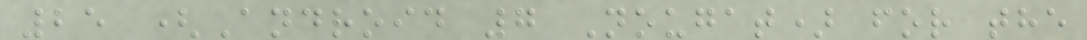25 (Android 7 Nougat) for the
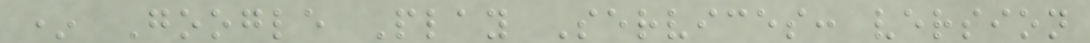* Google Play Services: version
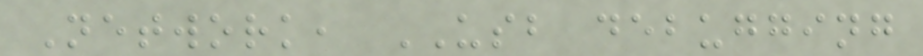Network, USB debugging
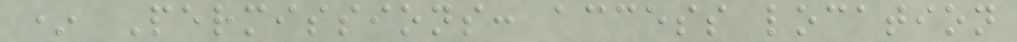* Permissions: access location
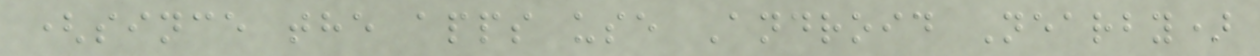(since the apps use Android Nearby)
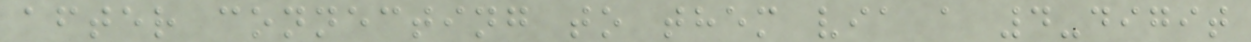after connecting to them via a 4-digit
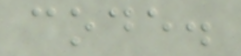code.
